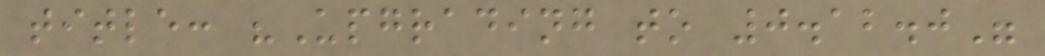title: "Upgrading to 0.12.0"
